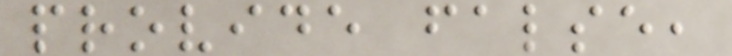provide false,
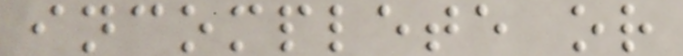incomplete or
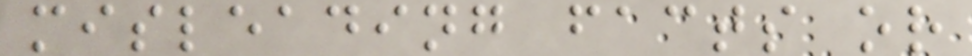misleading facts or
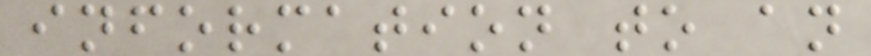information to an
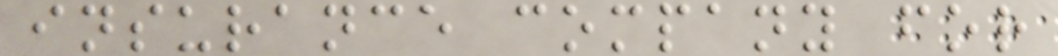insurance company for
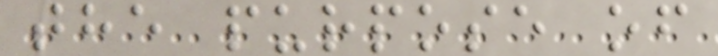the purpose of
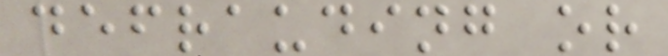defrauding or
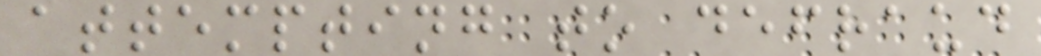attempting to defraud
